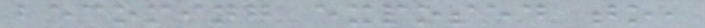becoming exposed to,
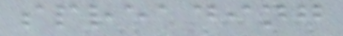spreading
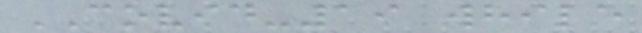COVID-19 while
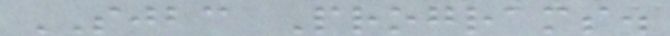SJBC Programs.
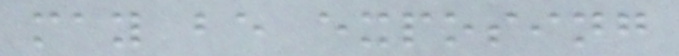may be exposing
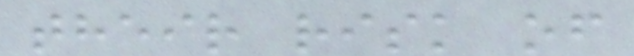their risk of
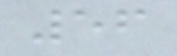56
